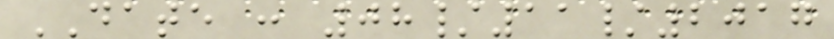DATE : 08/11/2017
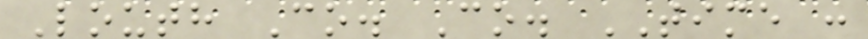Louth Co. Co. TIME :
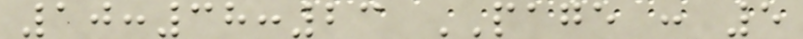10:38:23 PAGE : 5
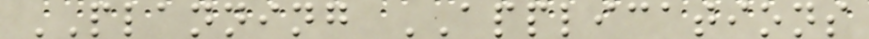PLANNING APPLICATIONS
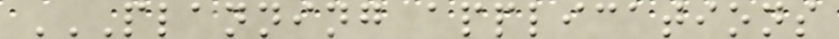PLANNING APPLICATIONS
